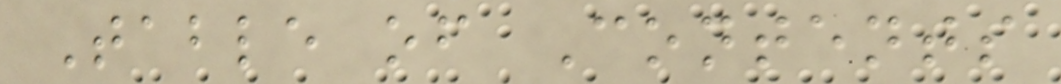Table of Contents
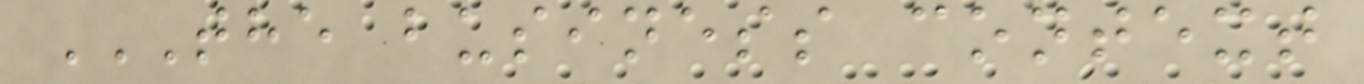THE BUSINESS CONTEXT
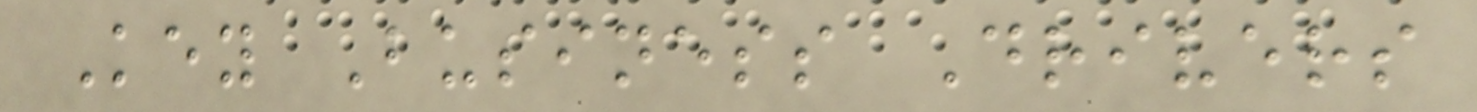Key Business Drivers
